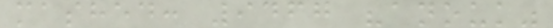mashed: 9467 "anouk"
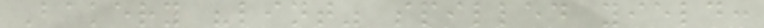Bakery "lint" spilled yield:
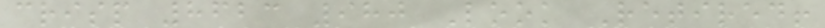crisp 8623 980 Look Retired!
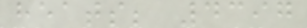heats; 4397
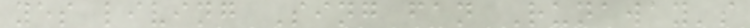yes living Sing fan Runaway's
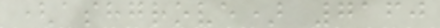(ashgrove) 7160
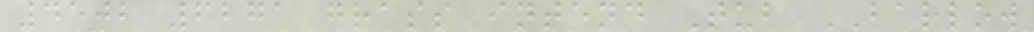4502 6271 grass intend Tub BARLOW
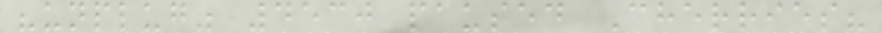"unplug" 4530 paused Cherries?
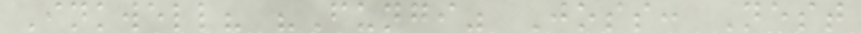Inkwell? "Fungi" Joss: Nest
